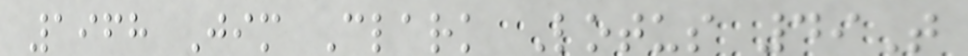1968 Jim Clark Lotus 49T
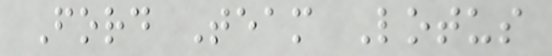Ford Team Lotus
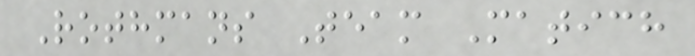Rothmans Team Matich
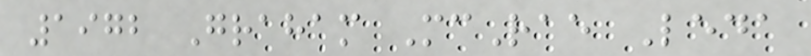1972 Graham McRae Leda
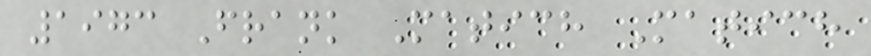1973 Frank Matich Matich
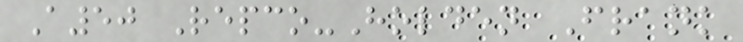A50 Repco-Holden Frank
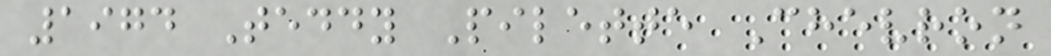1974 Teddy Pilette Chevron
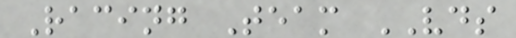Racing Team VDS
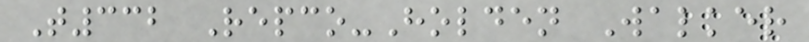T332 Repco-Holden Walker
